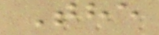The
